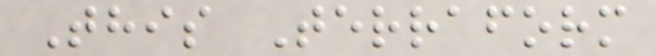This Terraform
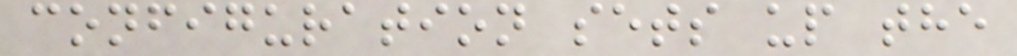configuration sets up the
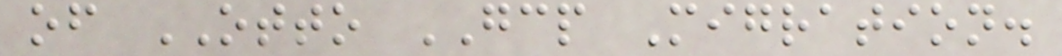of OTTO GCP Migration.
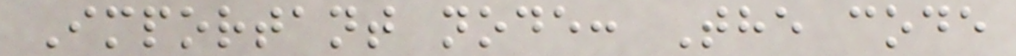Important node: The code
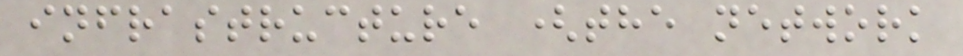infrastructure (the network
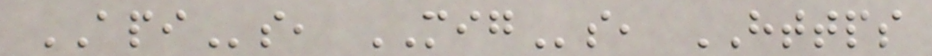APIs, MIGs, HTTPS
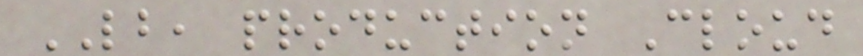LB, production Cloud
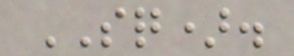SQ).
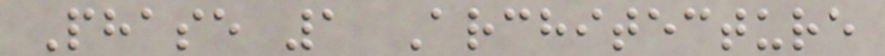Phase 1 Architecture
